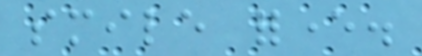smile forever.
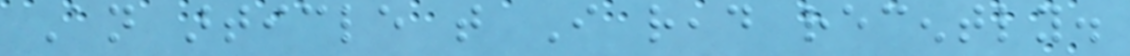An article that I read recently.
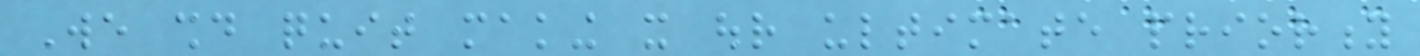We should quit making it our ultimate priority
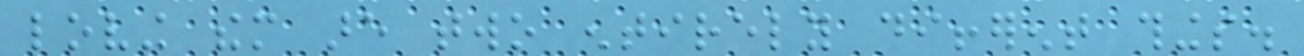loving them are two entirely different things.
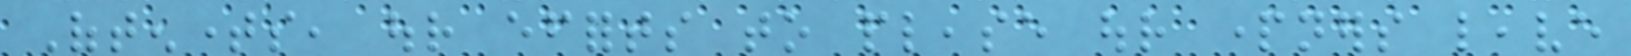Oftentimes, our efforts to please our partners leave
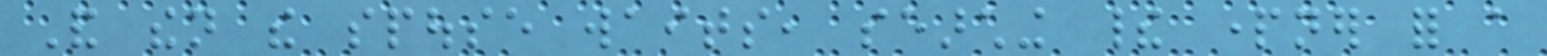And then the spouse waits, searching their partner for a
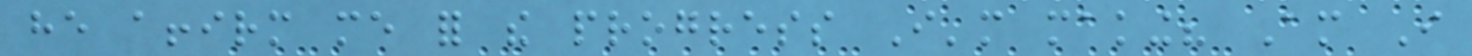he affirm me for the progress I'm making? Am I
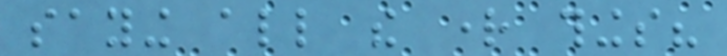saying all the right things?
